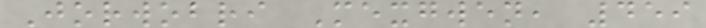Jorwobri Mexgwen, 459
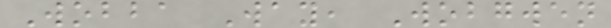Wobba Way, Wobgwen
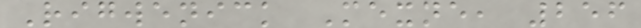Rigwenick Mexne, 256
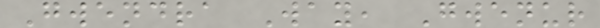Gwendra Way, Gwenur
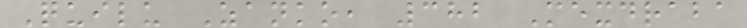Quilu Zanko, 382 Mexdraba
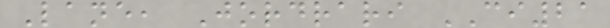Lane, Jordrari CI21
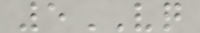5VQ
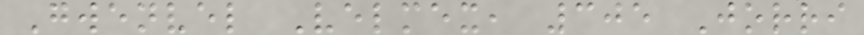Gwenvel Velmex, 305 Jorri
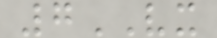7VX
